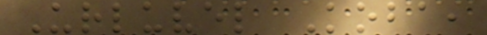Urluvel Koba,
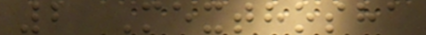2 Mexthosha
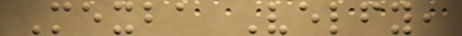Mexba Velfy,
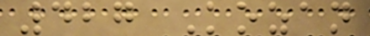427 Kozan
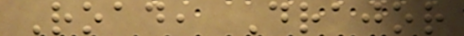Road, Drajor
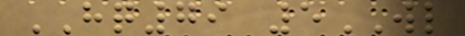HQ79 5WL
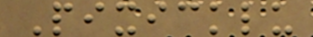Pixicklu
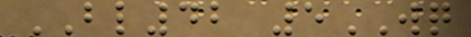BL42 5WQ
